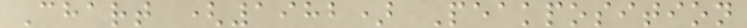Chart (1982) Peakposition
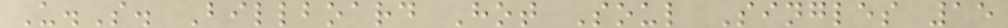U.S. Billboard Hot Soul Singles 15
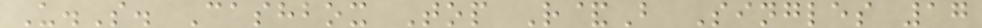U.S. Cashbox Top R&B Singles 17
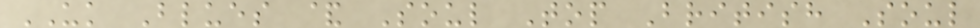UK Blues & Soul Top British Soul
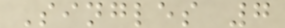Singles 7
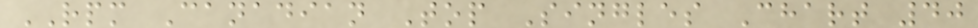RPM Canadian Top Singles Chart 40
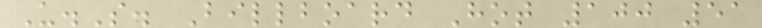U.S. Billboard Hot 100 51
